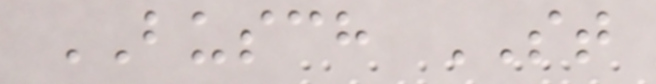BUSCH ST
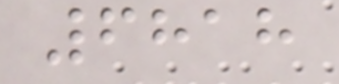6818
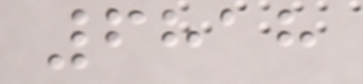6818
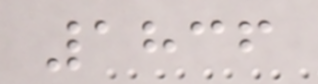1836
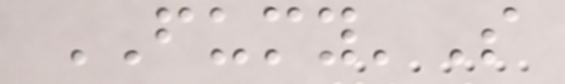FUMY'S
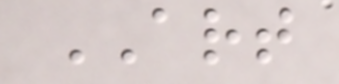ART
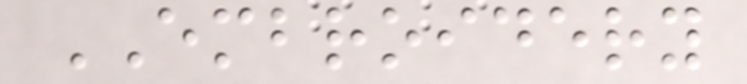EMBROIDERY
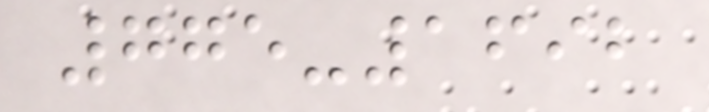775-1692
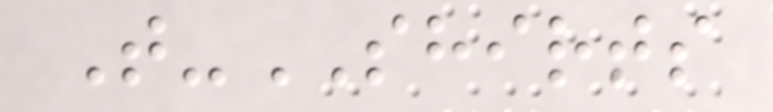T-SHIRTS
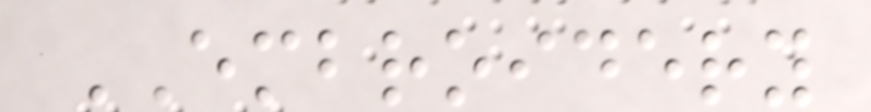EMBROIDERY
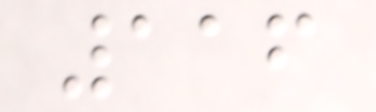116
